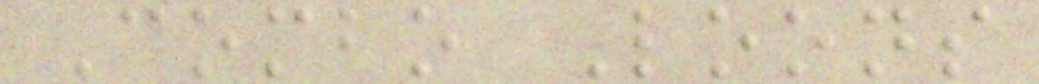Combo Loons
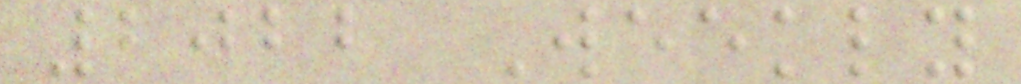2022 Weekly
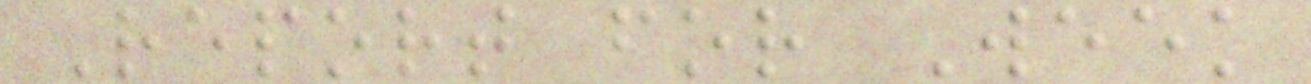Report for Week
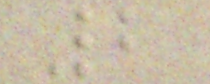2
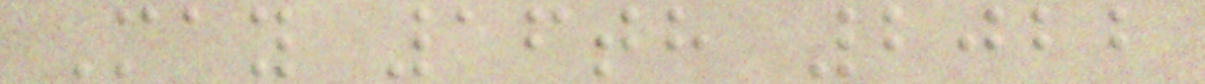May 16th 2022
